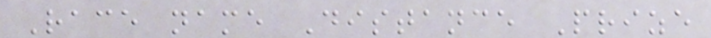Race name Distance Prize
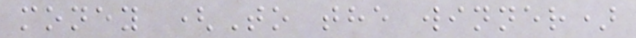money (To the winner)
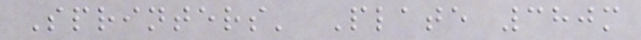Sprinters' Plate 380m
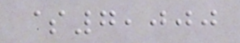$7,000
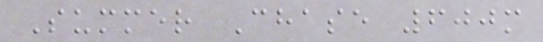Summer Chase 600m
